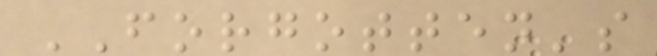FORGOTTEN's
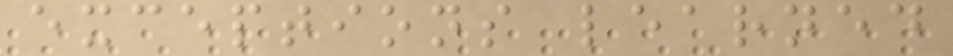exceptions learned
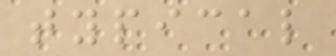typical
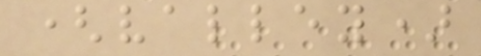(valley)
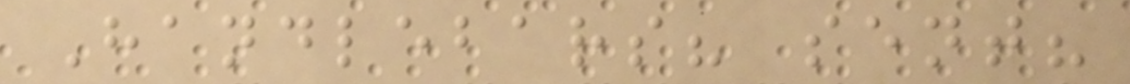Handlebars? sent?
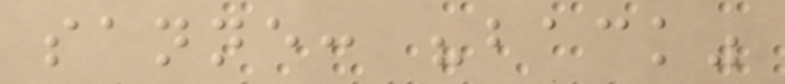sanne: "back"
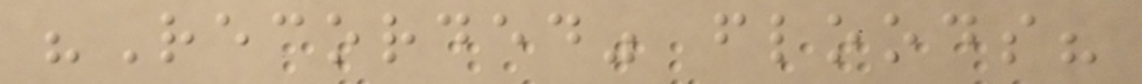"Recorded" floods?
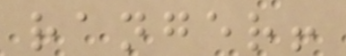ranger!
